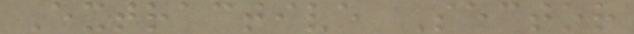Extractive Sector
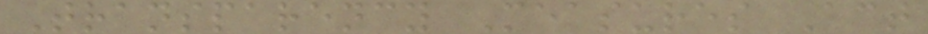Transparency Measures Act
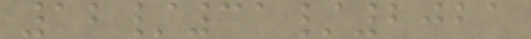12/31/2021
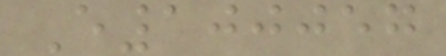E100057
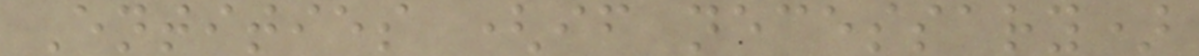Entities (if necessary)
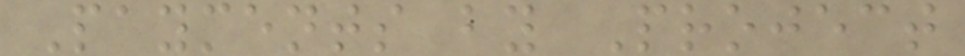Payments by Project
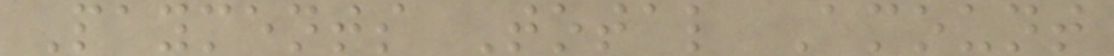Payments Total Amount
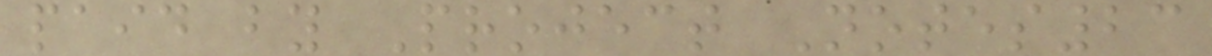paid by Project Notes23
